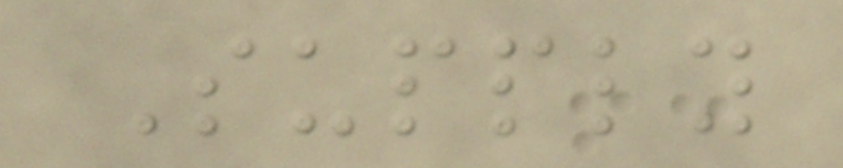Supply
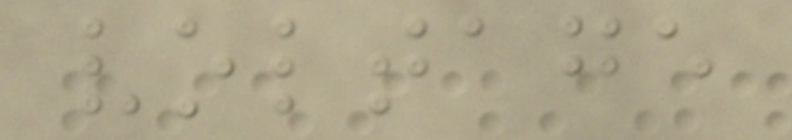voltage
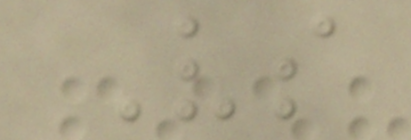Vs
